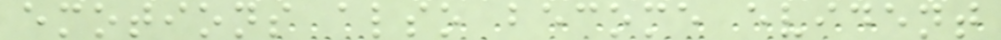emotions also become evident
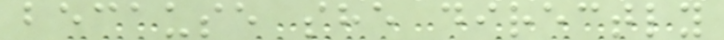because she directly
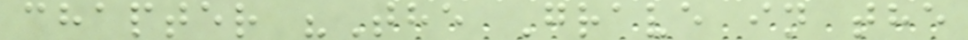chapter "The Grave in the
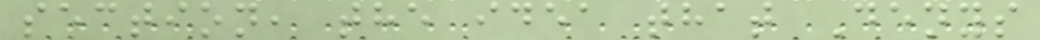section, the idea that Denys
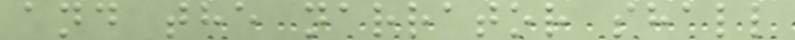and the narrator shall
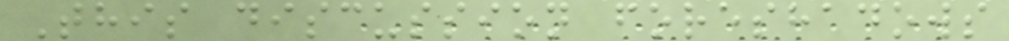This discussion foreshadows
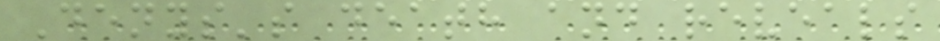Denys's death and reveals
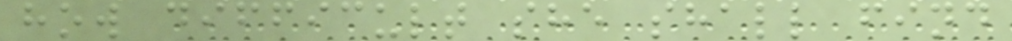how difficult she shall find
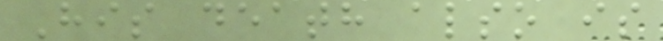His death also is
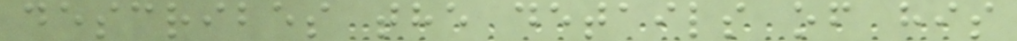describes the details of his
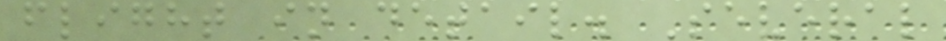flight in detail. Several
